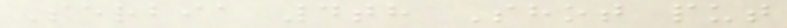Serbia 4th Shot put
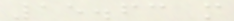15.63 m
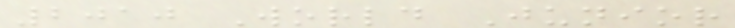2010 World Junior
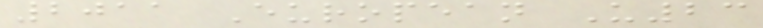2011 European U23
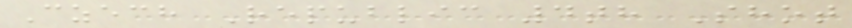Czech Republic 4th Shot
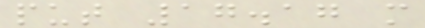put 17.17 m
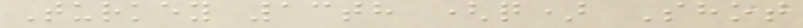Turkey 13th (q) Shot
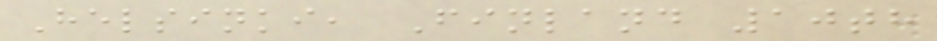Helsinki, Finland 10th
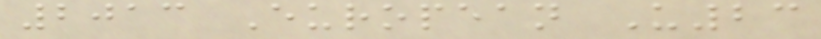2013 European U23
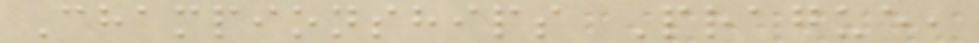Championships Prague,
